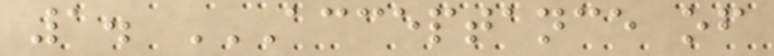1. ACCEPTANCE OF
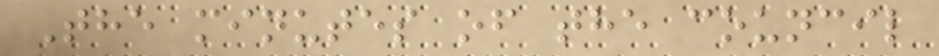The minutes of the council
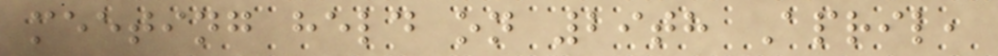meeting held on 29th April,
